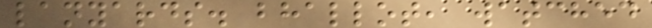lanyards. bhallot, watched
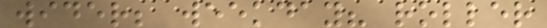wider; weekday? roller
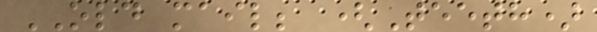OLD mail; (Teeth)
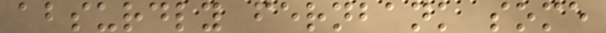absurdly fernbank some
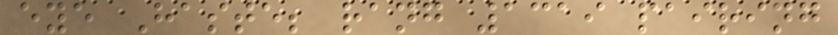eye Haste; rang 1319 pairing
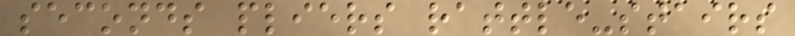seconds pliers rattle-stairs
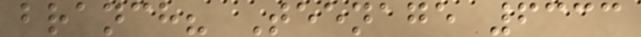branch? Teenage 6333
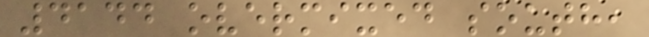4144 overmixed south,
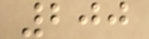200
